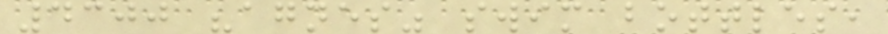4300 "agnes" swim bottles,
